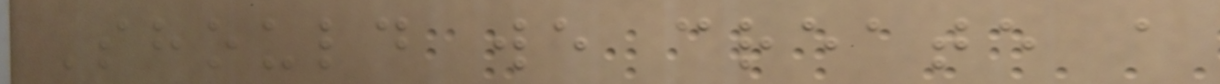Should we create a
